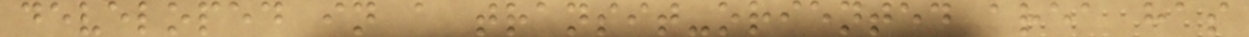developed in a transit-oriented area has
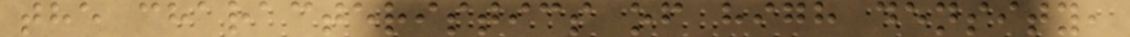the characteristics of high density,
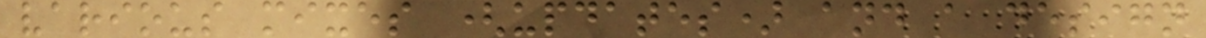various mixes (updates) and a design
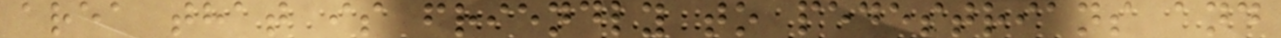area that is friendly to pedestrians and
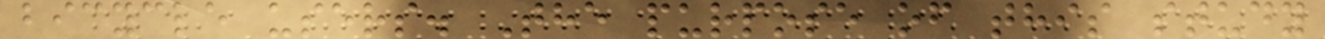bicycle users. The purpose of this study
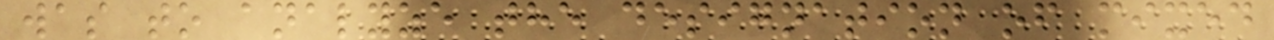was to analyze the designation of mixed
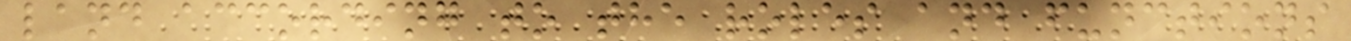land according to the roles and functions
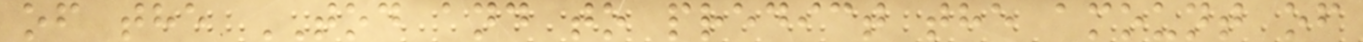of the TOD and to predict the amount of
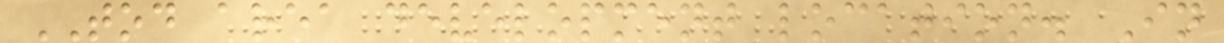TOD area development location. In
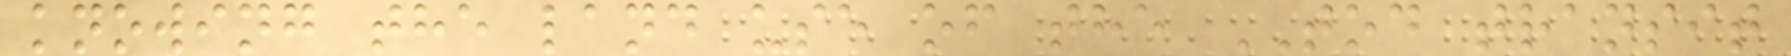knowing the land use of the TOD transit
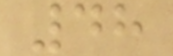48
